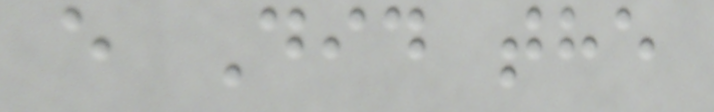e Did the
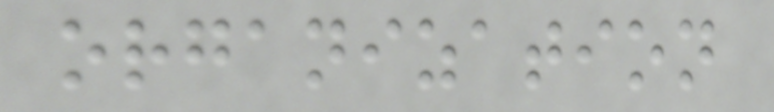organization
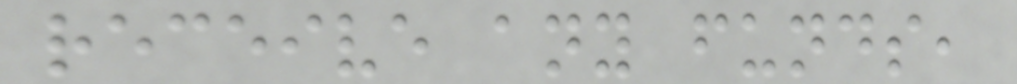receive any funds,
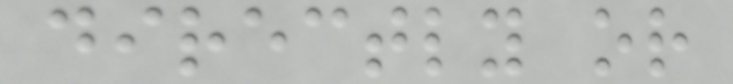directly or
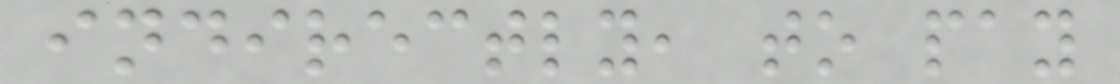indirectly, to pay
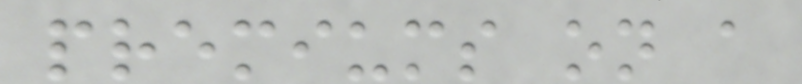premiums on a
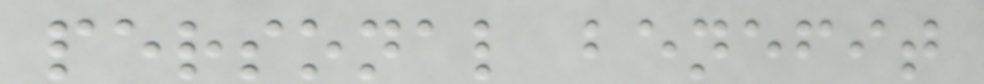personal benefit
